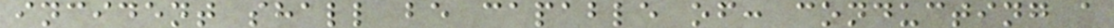incident shall be capable of: conducting a
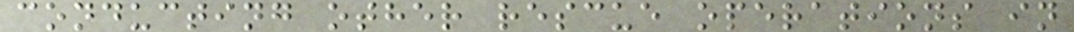conducting other rescue operations in
